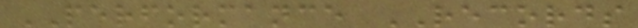PERFORMANCE RECORDS
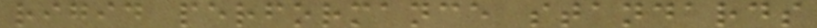rigid performance standards
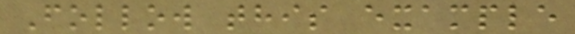Follow this example
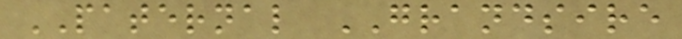PATERNAL GRANDSIRE
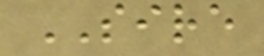SIRE
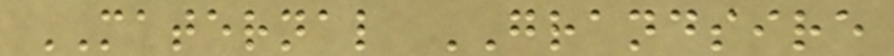MATERNAL GRANDSIRE
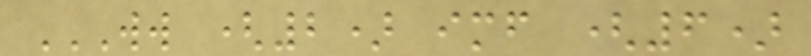WW (2) IMF (6)
